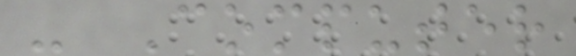- Computer
